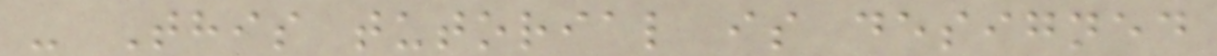- This tutorial is designed
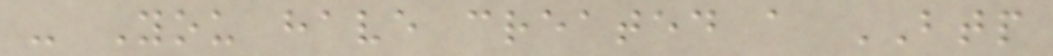- You have created a BTP
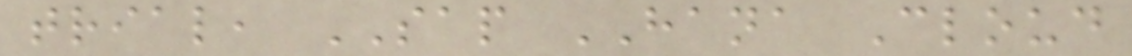trial, SAP HANA Cloud
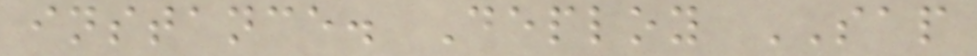instance. Deploy SAP
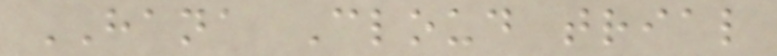HANA Cloud trial
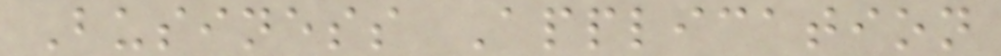Business Application
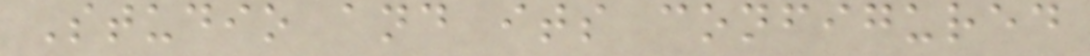Studio and its configured
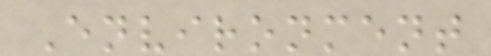Environment
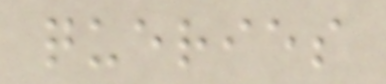queries
